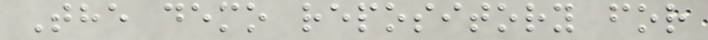The demo repository for
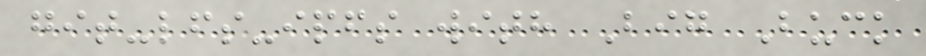git-lfs-ipfs with Big Buck
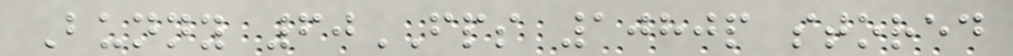Bunny 60FPS 1080p stored
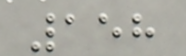158
